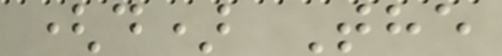(d) The
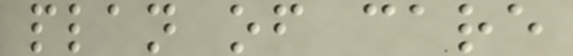plan of care
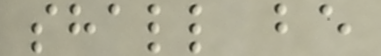shall be
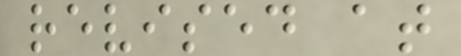revised at
